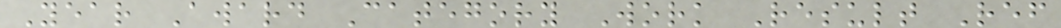Year Award Category Work Result Ref
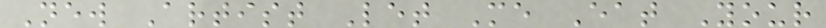New Artist Let Me Eat Your
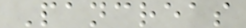Pancreas
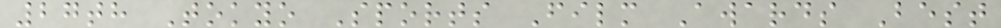27th Tokyo Sports Film Awards Best
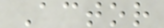Actor
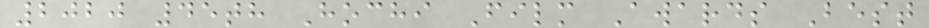2020 45th Hochi Film Awards Best
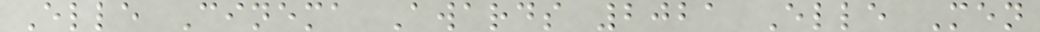Elle Cinema Awards 2021 Elle Men
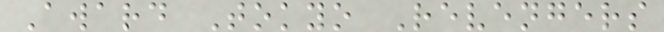Award Tokyo Revengers
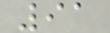91
